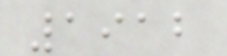1912
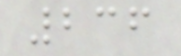236
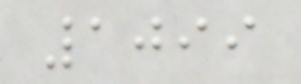1099
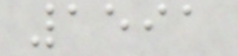1591
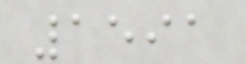1591
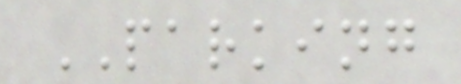PARKING
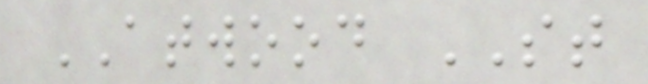ATWOOD ST
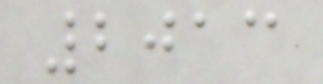2013
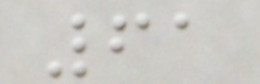61
